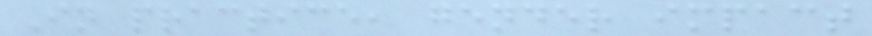In practice, gender impact
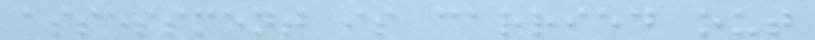assessment is carried out
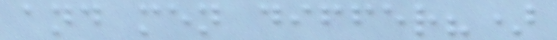and men differ?)
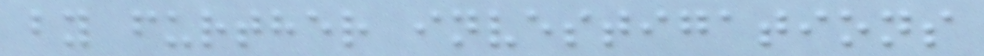by further investigations
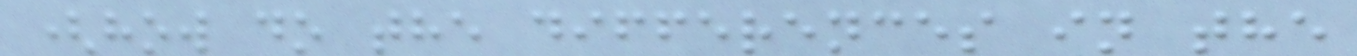(how do the differences in the
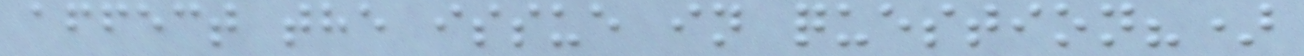affect the issue in question?)
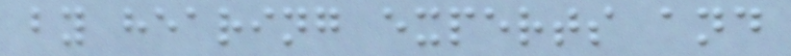by hearing experts and
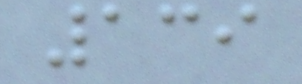139
